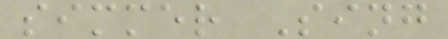simmer Sing
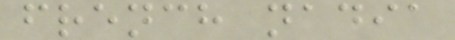french nadia
